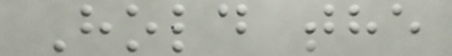Hold the
